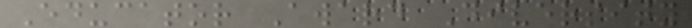Educator Award Diversity
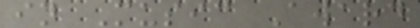in Music Award
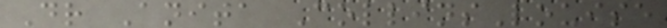Dr Anita CollinsLouise
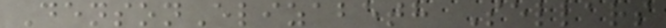DensonElizabeth Sellars
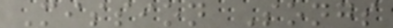Mission Songs
